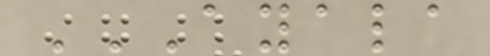AYALA
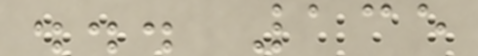... 135
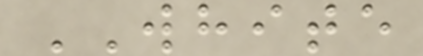WHITE
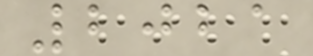2021
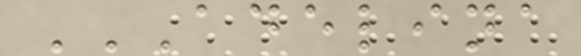ADELINA
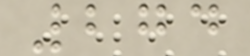274
